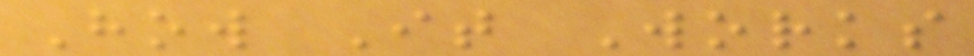How It Works
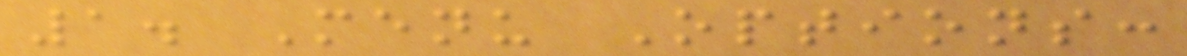1. Menu Options:
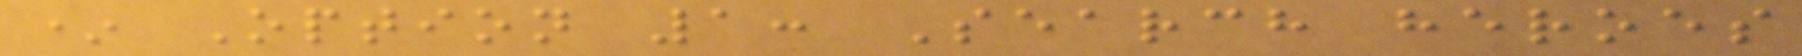* Option 1: Search heroes
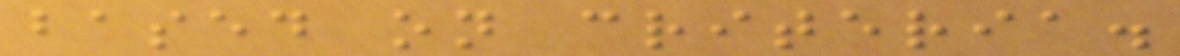based on criteria.
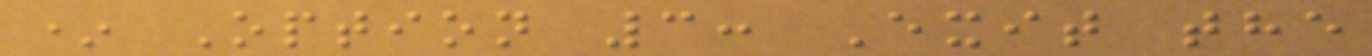* Option 3: Exit the
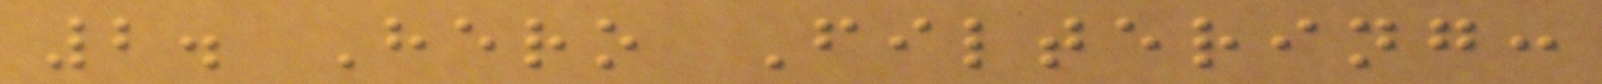2. Hero Filtering:
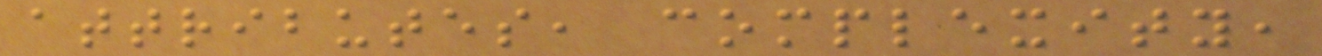attributes, complexity,
